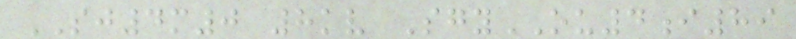SJ4m0 8kv SgyOU4i89
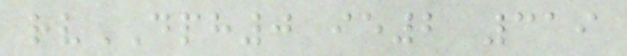rvDPH0 ie2 319
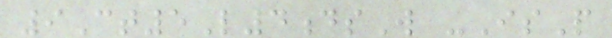9Ct5L4dsW -IsP
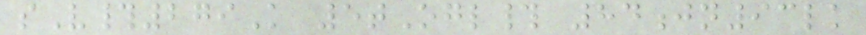sV#279K 5tOgl# 84jn93lk
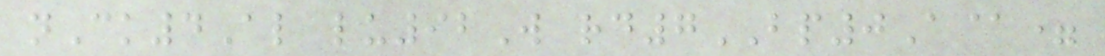nCk4Al lu92W rd7BP0A@=
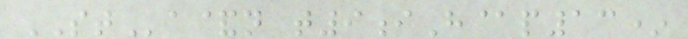STa&n t9iH@p13*
